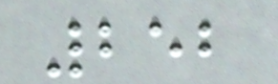252
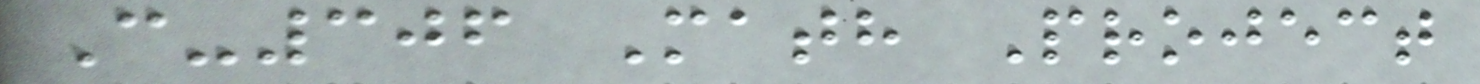C-306 Math Project
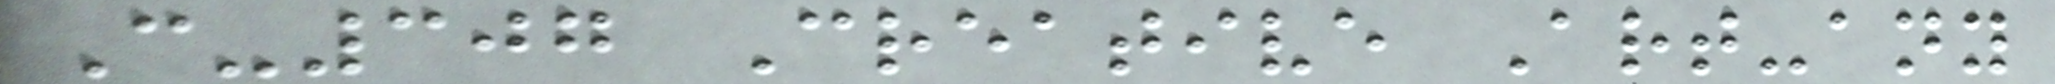C-307 Creative Art-any
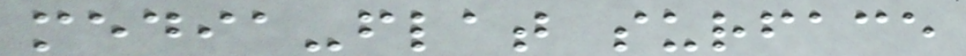media-flat surface
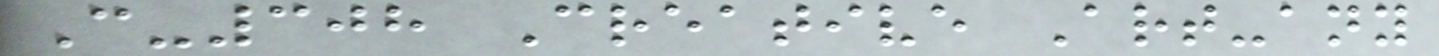C-308 Creative Art-any
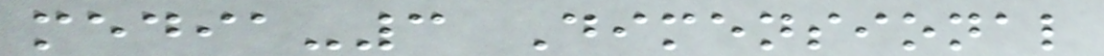media-3 Dimensional
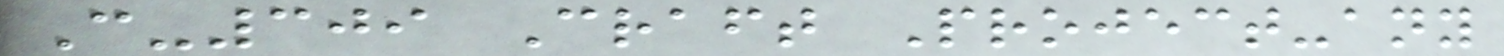C-309 Craft Project-any
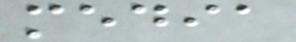media
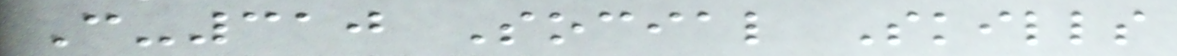C-310 Social Skills
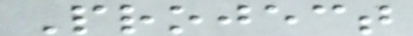Project
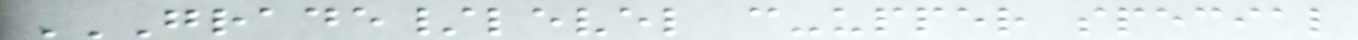GRADE/LEVEL C-UPPER SPECIAL
